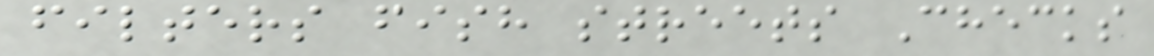filters fish streets Checks
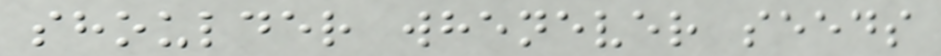shoulder whenever seeds
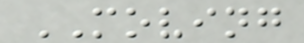MOVING
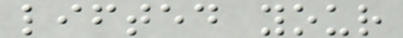lifted your
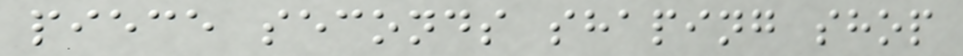piece seconds shaping shop
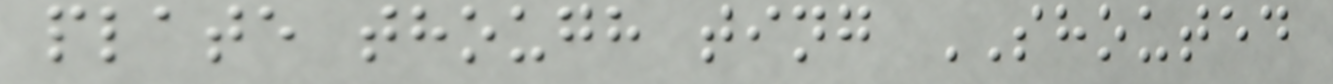plate though ting SHOUTED
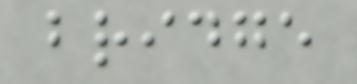bridge
